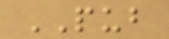PUB
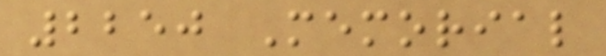2250 Memorial
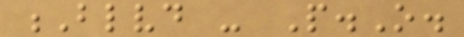Blvd - P.O.
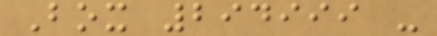Box 294999 -
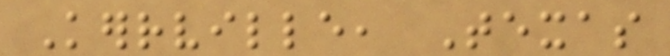Kerrville, Texas
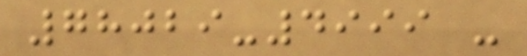78029-4999 -
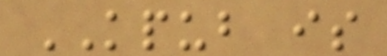KPUB is
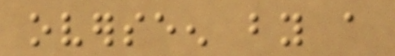overseen by a
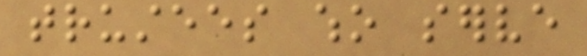trustees who serve
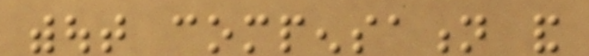without compensation and
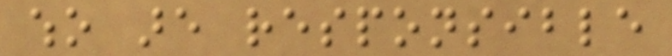who are responsible
